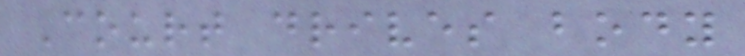Court drives body
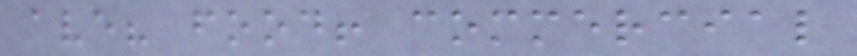ave? food! commercial
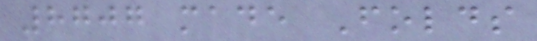8707 made Folds
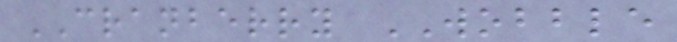CRANBERRY WOBBLE
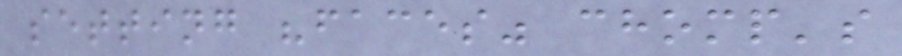setting "faces" chomp's
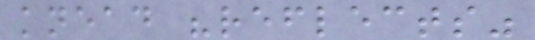knead "reflects"
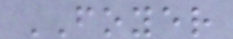FOYER
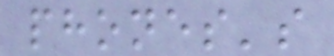phones's
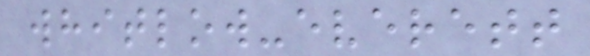whitlow-everett
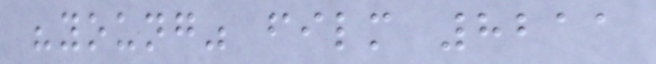"young" film 8211
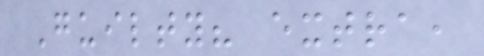Guilty? extra,
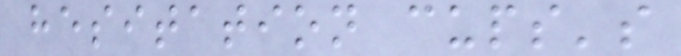hesitation cups's
